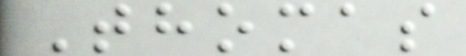Thomas
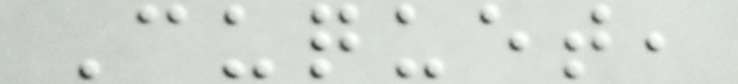Cuquet,
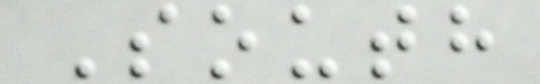South
